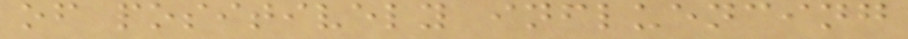of positively influencing
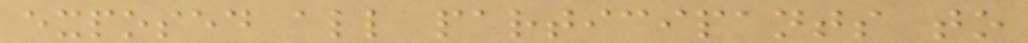exposed all participants to
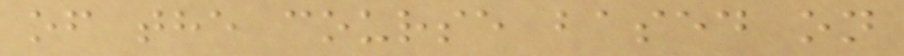of the course based on
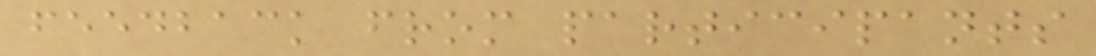feedback from participants
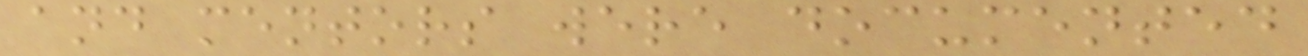and mentors were documented
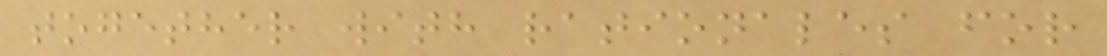together with rationales for
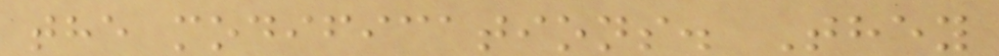the modifications. They
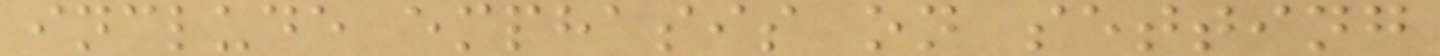include emphasis on setting
